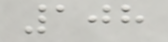108
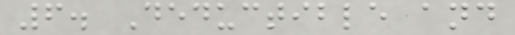6. Deductible and
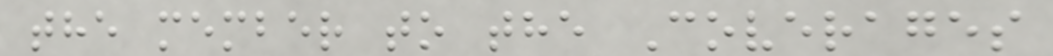the member to the Coverages
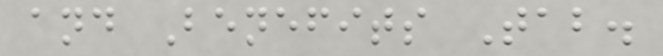and Benefits Tab.
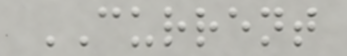CURRENT
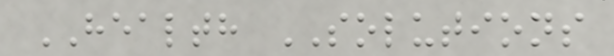HEALTH SOLUTIONS
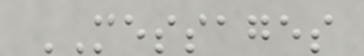MESSAGES
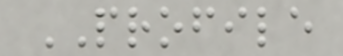PROFILE
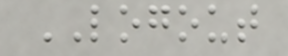LOGOUT
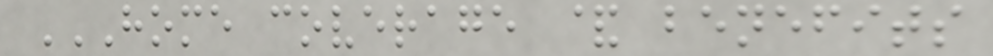HOME COVERAGE & BENEFITS
